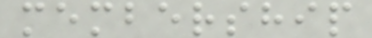membership
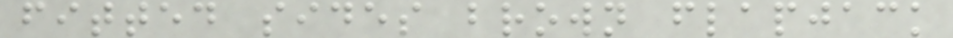fitted sides brown flapjack
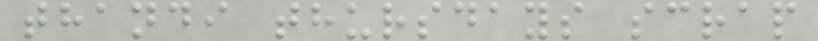thandi thursdays scrap
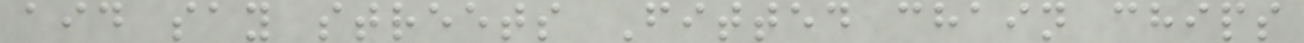aid say streets Fitted chain chips
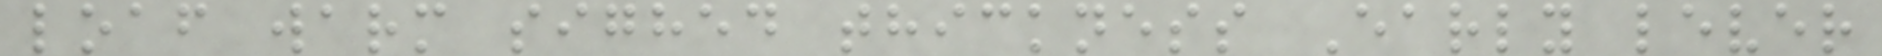loaf warm sighed thickness Early lever
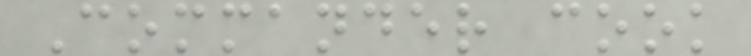Commander cook
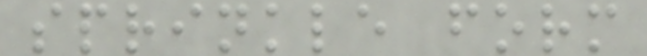sprinkle form
